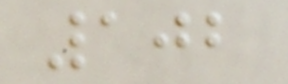102
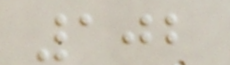102
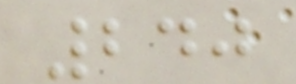240
